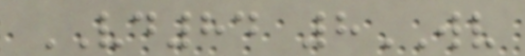VD84 8WV
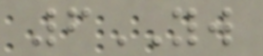6YW
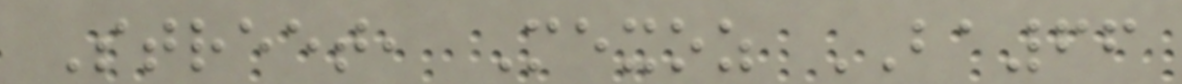Street, Mexoz BA66
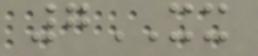7XX
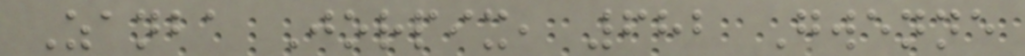Zanba Jorpix, 682 Gwenne
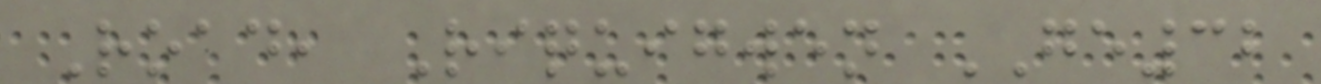Road, Riquigwen GE32
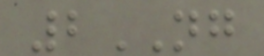2NG
